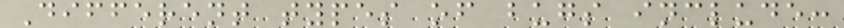Different types of bugs include:
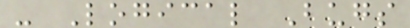- Logical Bugs
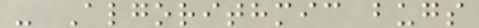- Algorithmic bugs
